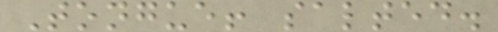Tongue! salted.
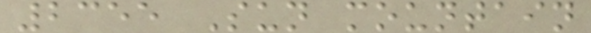2355 Sun mountain
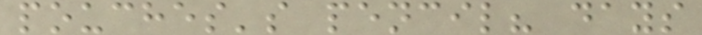pouches's pencil? days
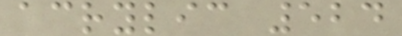acrylic 524
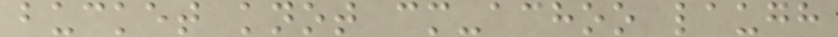bucket knot cm-achoo laugh
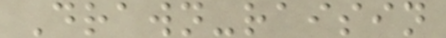Drawn-raisin
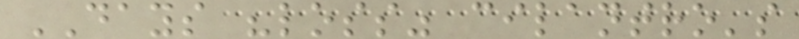DAYS "loss" cilantro's
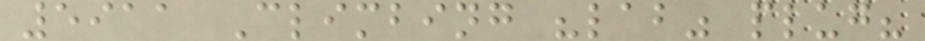5911 Climbing "lab" plug?
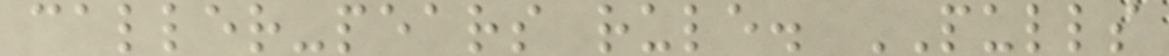caller-pears rule. PULLS
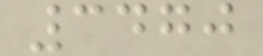3470
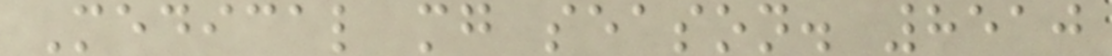Medical mg season. 8510
